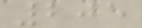205
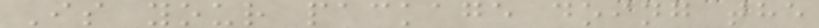Is your package doing the
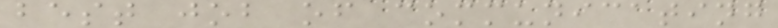best job of communicating
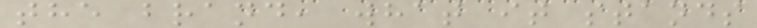the brand, what it stands
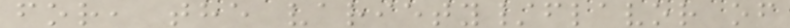for, the variety/flavor of
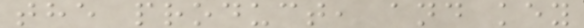the product, and key
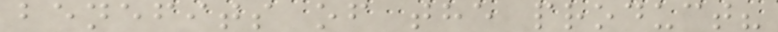benefits of the product?
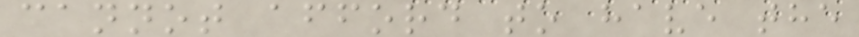cannot afford to have the
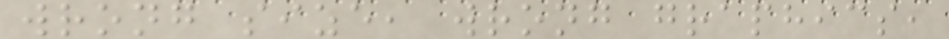wrong size, wrong graphics,
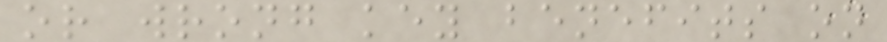or wrong key benefits on
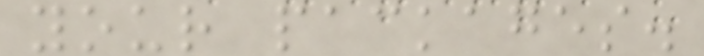your packages.
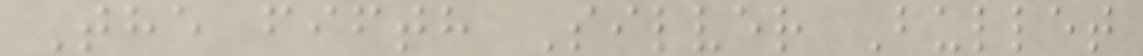The fifth Silver Bullet
